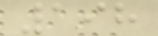198
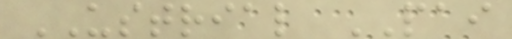USTRIAL PAI
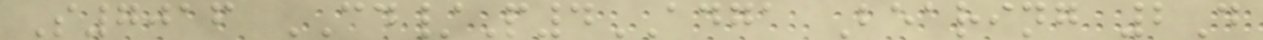S7016 CD/P4ADGA Bearing 2D
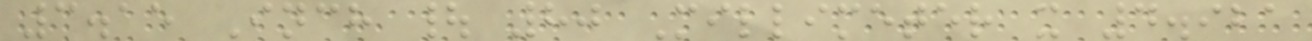3.15 Inch | 80 Millimeter x 4.921
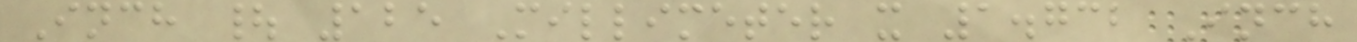Inch | 125 Millimeter x 1.732 Inch
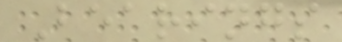Bearings
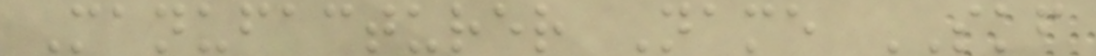Manufacturer Name SKF
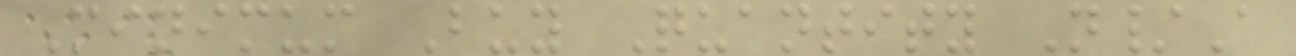Minimum Buy Quantity N/A
